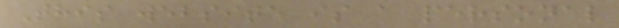This website is a personal
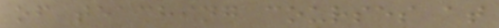of teaching courses at
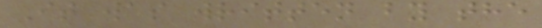It was written by the
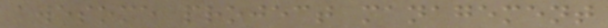awesome project management
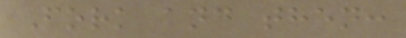Fork and then:
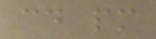cd pm
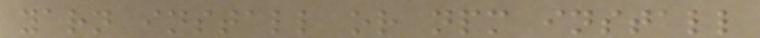yarn install or npm install
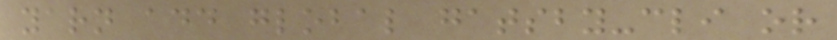yarn add global gatsby-cli or
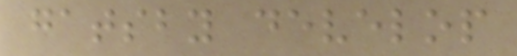gatsby develop
